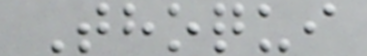Thoqui
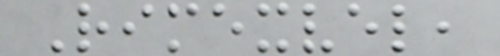Rimexvel,
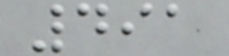491
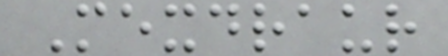Mexdraur
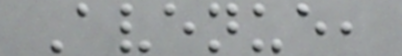Avenue,
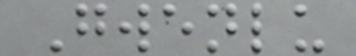Gwenlu
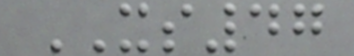XS47
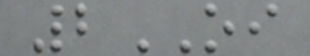2OI
